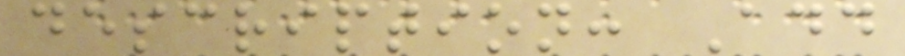description: Add
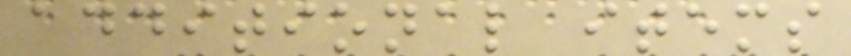additional items
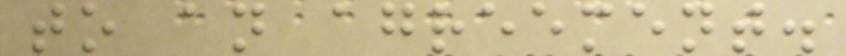to an agreement.
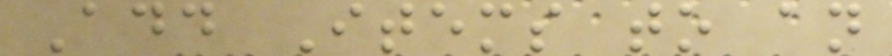Add Items to an
